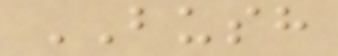BUSH
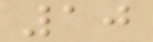10
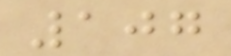107
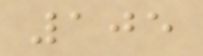105
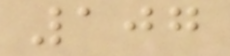107
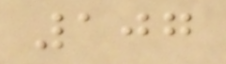107
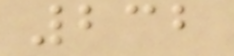232
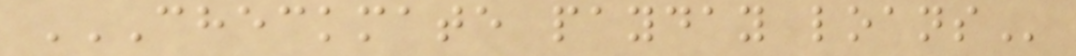CHECKMATE PAYDAY LOANS
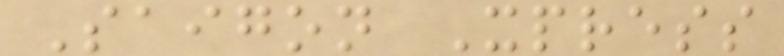Saigon Xpress
